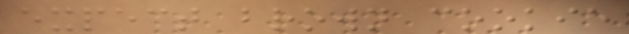expect brown cookie
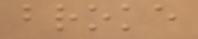broke
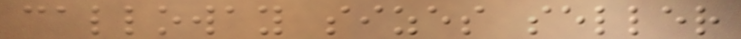calloway sizes seller
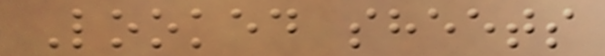Looked sheets
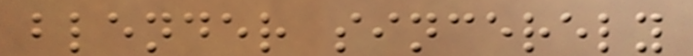blender sincerely
